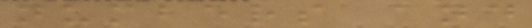numbers and
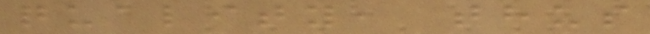quality, thus
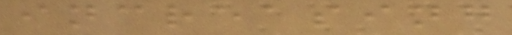increasing
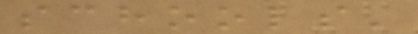schools'
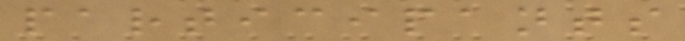participants
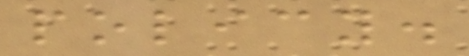policy.
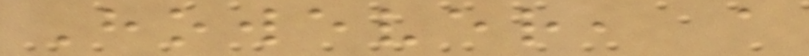However, a
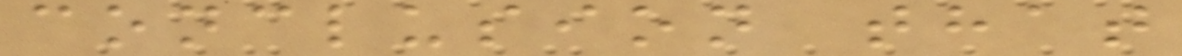conclusion that
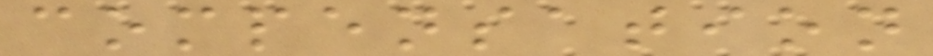compensation
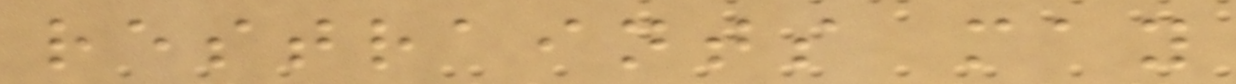restraints may
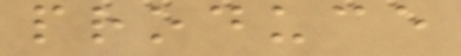produce
